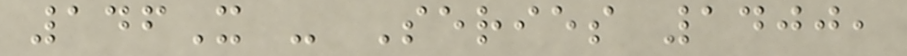146X - Series 1400,
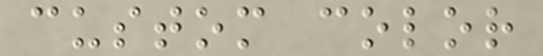custom color
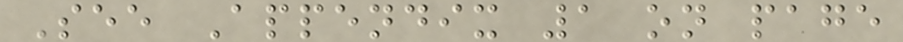See Appendix 1 on page
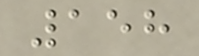158
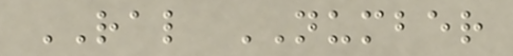RAL NUMBER
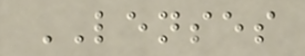LENSES
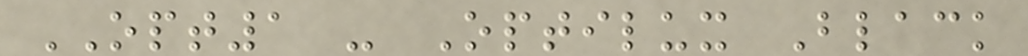OPT1 - Optilux Black
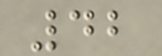42
